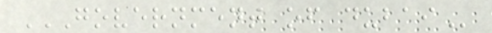GOVERNMENT OF DUBAI
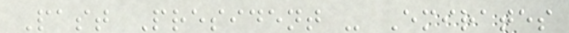Past President - Emirates
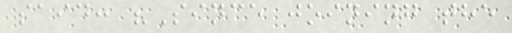said: "Since joining the
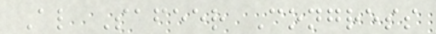Al Safeer Congress
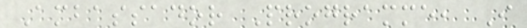Ambassador Programme, I
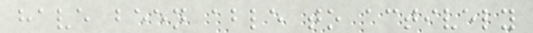have been able to actively
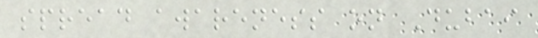spread awareness on Dubai
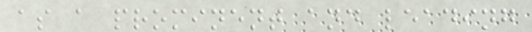as a prominent and leading
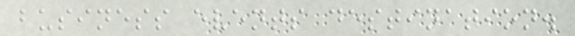business events destination.
